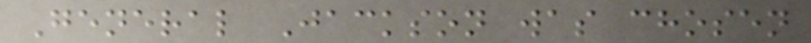General Jackson was chosen
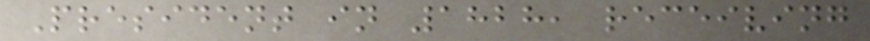President in 1828, receiving
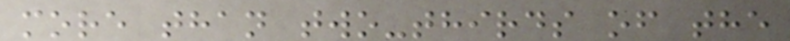more than two-thirds of the
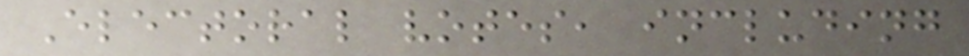Electoral votes, including
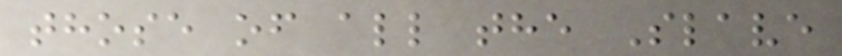those of all the Slave
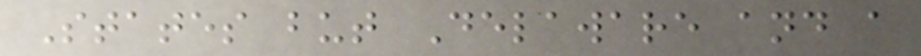States but Delaware and a
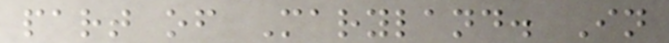part of Maryland. In
